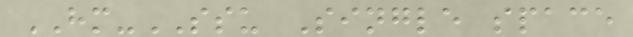HM-SSU Single space
